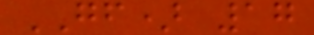GF) 17
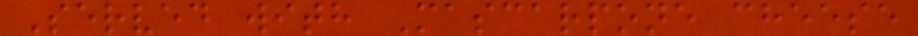Served with Mascarpone cheese
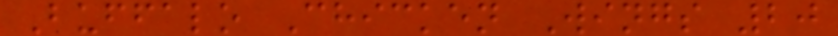Buffalo Chicken Wings 20
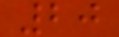20
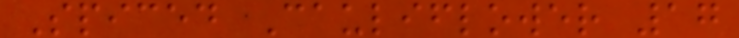Spiced Cauliflower 17
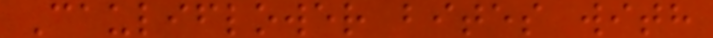Cauliflower bites with
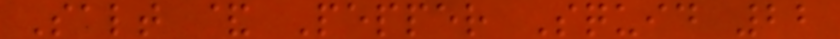Salt & Pepper Squid 22
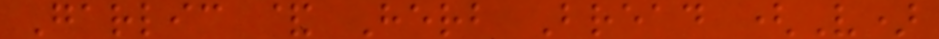Garlic & Herb Bread (V)
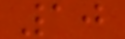10
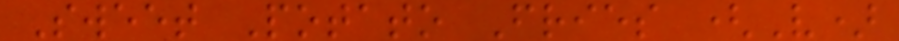Sweet Potato Fries (V)
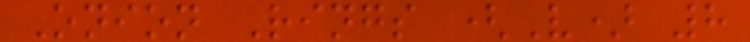Onion Rings (V) 8
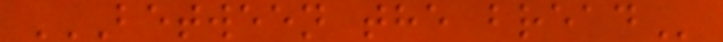BETWEEN THE BREAD
